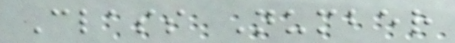Class Number
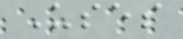Uses
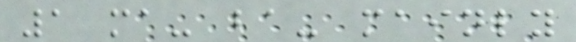1 ma- ba- mainly
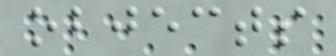objects
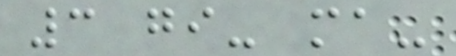3 gi- ma-
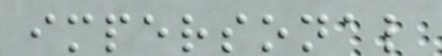impersonal
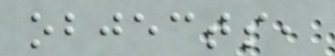objects,
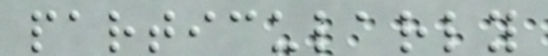particularly
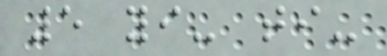5 yi- ti-
